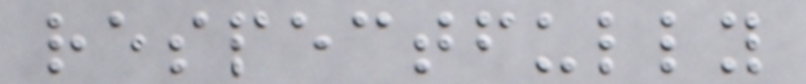respectfully
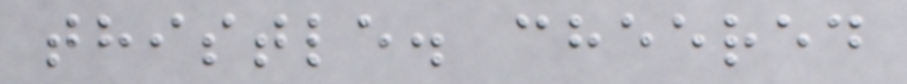thistle. cheered
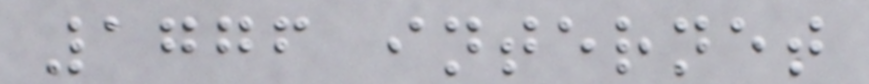1776 internet
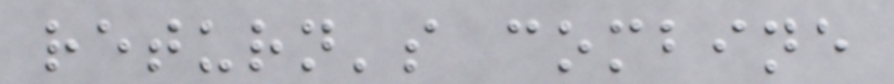return's combine
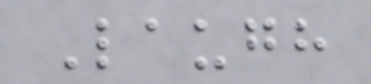Laugh
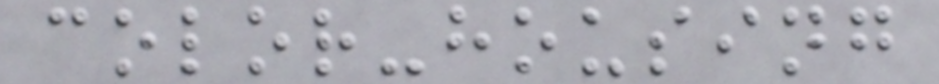color-housing
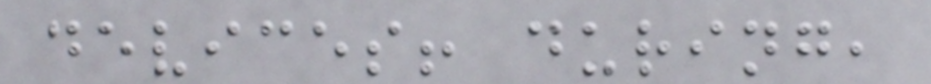devices! during,
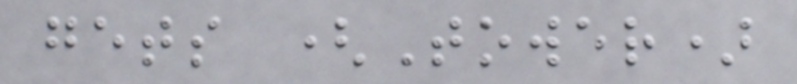gets (Tower)
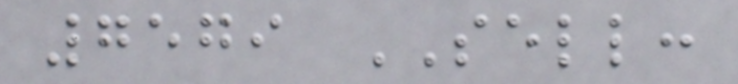7579 SELL:
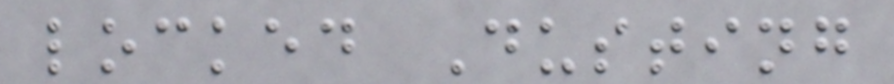locked Dusting
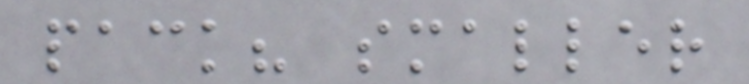pack? smaller
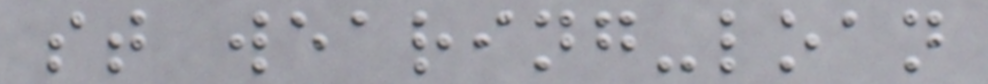st wearing-loan
